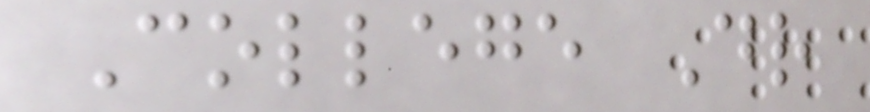College Dr
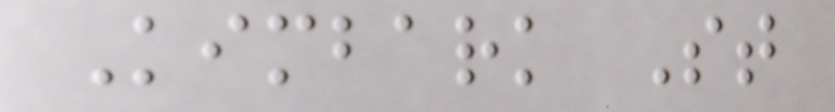Kimbark St
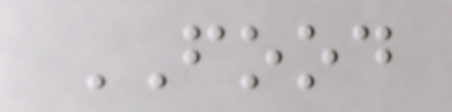FOOD
